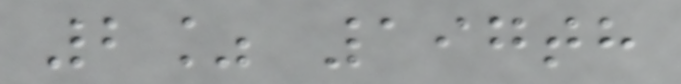2% 197th
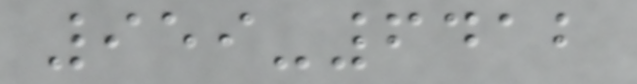959-6412
